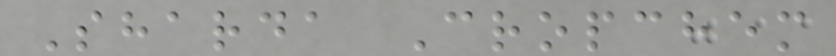Sharda Cropchem
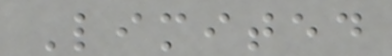Limited
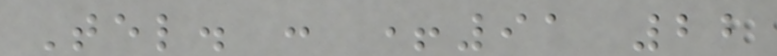Tel. : +91 22
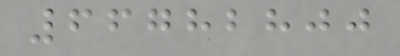66782800
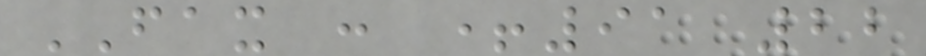FAX : +91 22
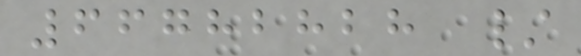66782828 /
